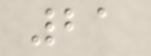21
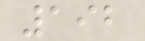192
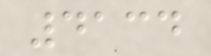4134
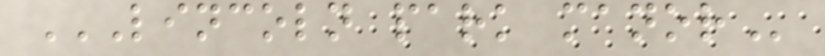LINCOLN PARK MANOR
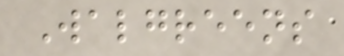Walgreens
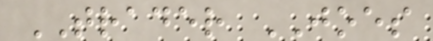TRADER JOES
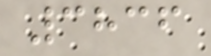3836
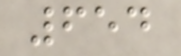654
